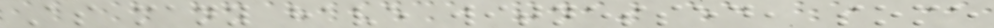As many have witnessed, some
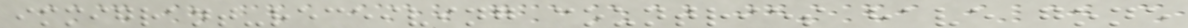immigrant-receiving countries have gone
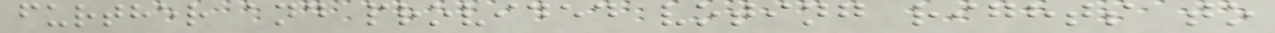further and provided voting rights to
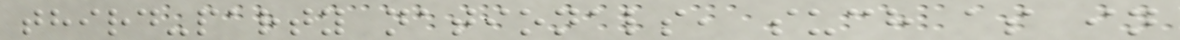third-party nationals, such as in
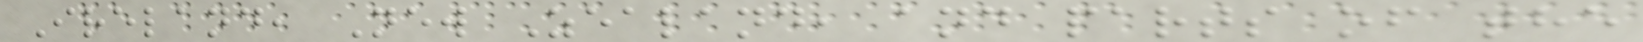Ireland, New Zealand, and parts of the
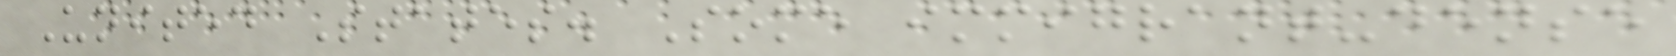United States. Some immigrant-dense
